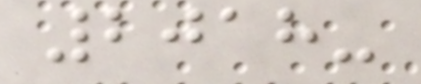2018-
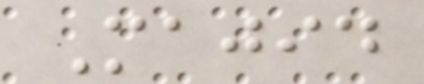Majid
